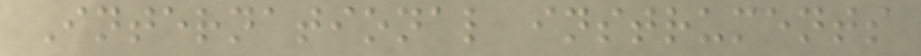International instruments
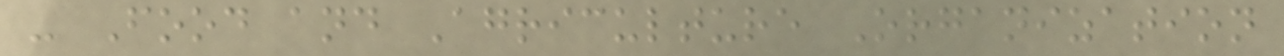- Food and Agriculture Organization
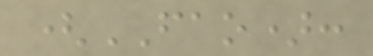(FAO):
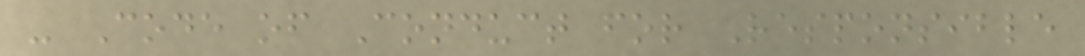- Code of Conduct for Responsible
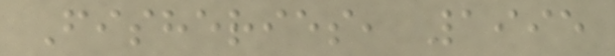Fisheries, 1995
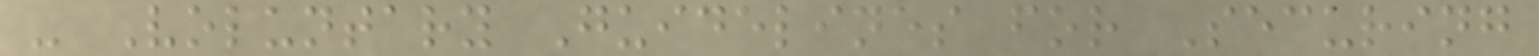- Voluntary Guidelines for Securing
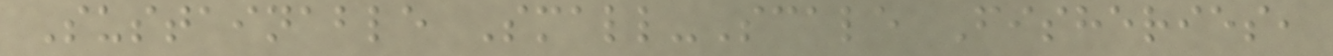Sustainable Small-Scale Fisheries,
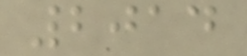2014
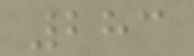283
